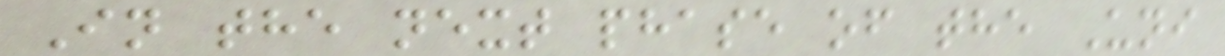In the next phase of the Uni
